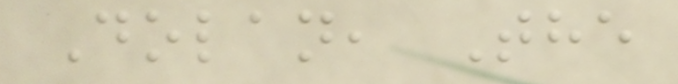Dolan, The
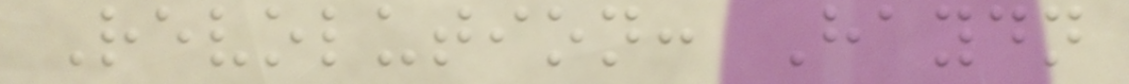Revolution: Haydn
